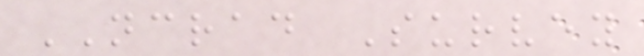NCRAD Survey
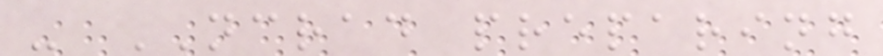- NCRAD preparing
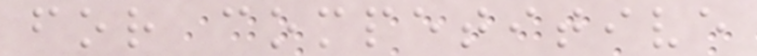for competitive
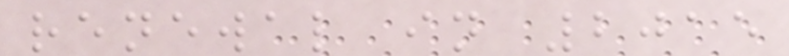renewal in 2015
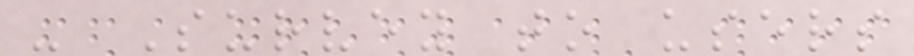- Survey to users
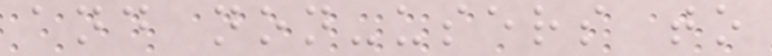and non-users to
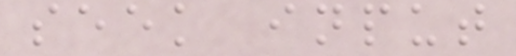seek input
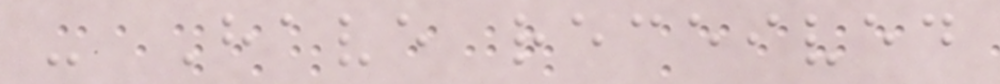- Have received
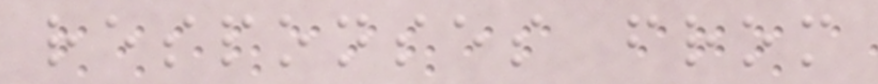responses from
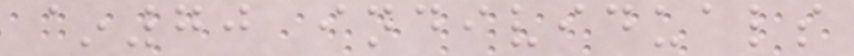~70 individuals
